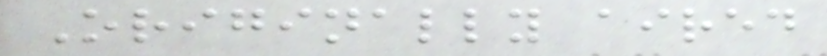Originally aired
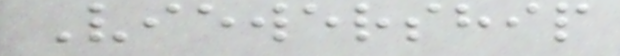Viewership
